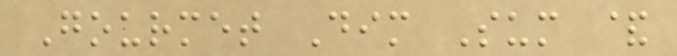Gourmet Dim Sum &
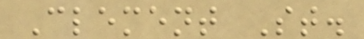Clement St.
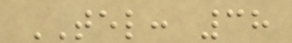TEL: 38
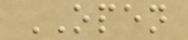OPEN
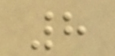8
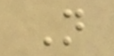N
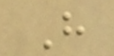H
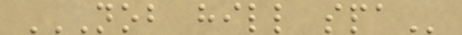NOB HILL SPA
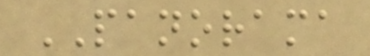PANORAMA
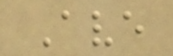Ave
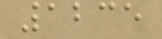1235
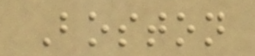Boston
